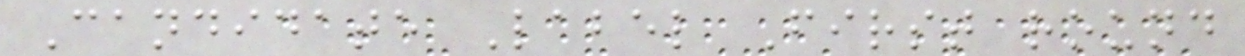Candidate Label First round
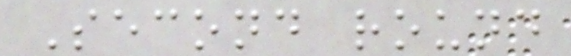Second round
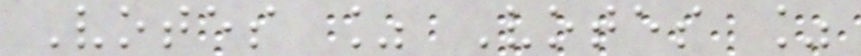Votes % Votes %
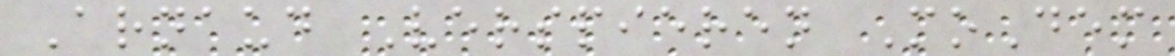Arnaud Verspieren MoDem
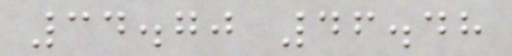34.70 46.48
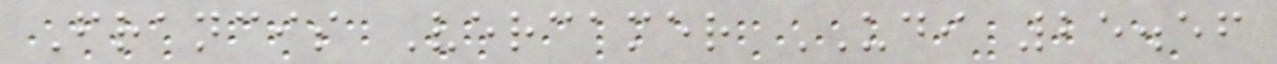Francis Vercamer UDI 25.56
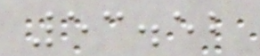53.52
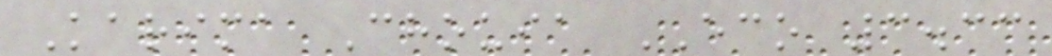Karima Chouia ECO 3.33
